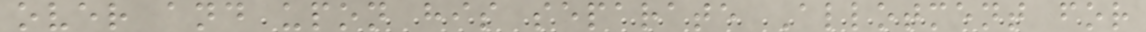over and upon his separate Allotment for
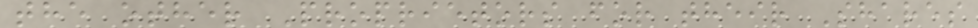the other Proprietors for their Shares
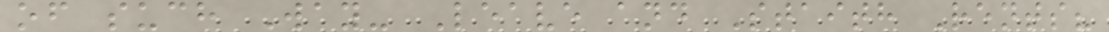of such Way- Leave and Staith Rents?
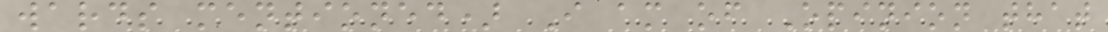wards mentioned) I am of Opinion that
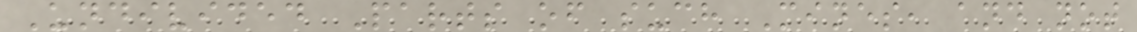Undivided Parts of such Mines, and not
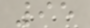95
